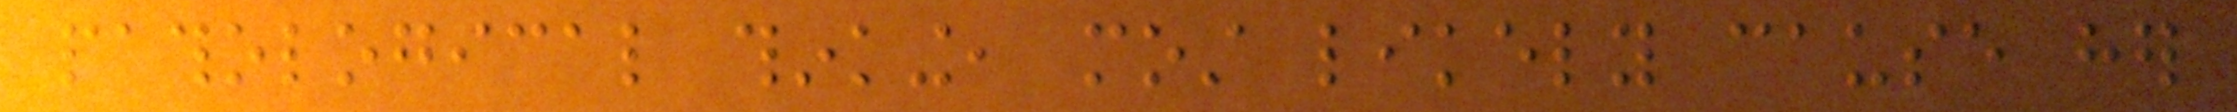pathological thinking, most likely cause her
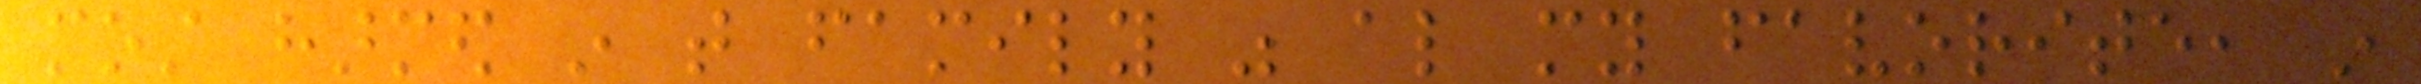most harmed in that family was also my favorite, in
